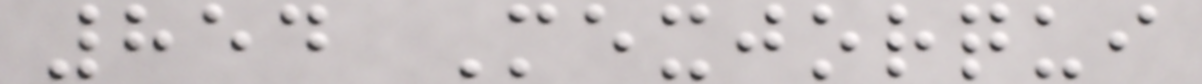854 Mexjorqui
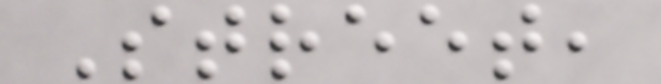Street,
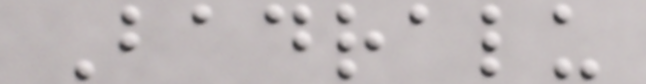Badralu
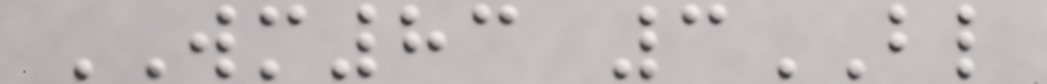WM83 3BL
